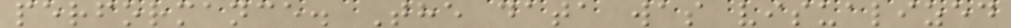performance. The data was visualized
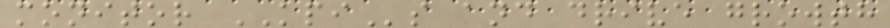monitor KPIs and drive growth
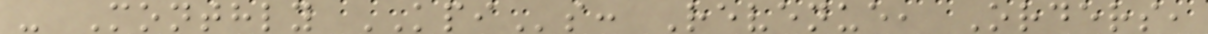- Monthly KPIs: Revenue, Orders,
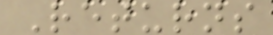Returns
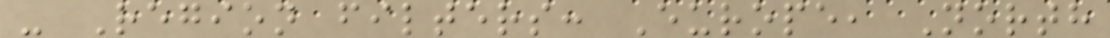- Region filters: Europe, North
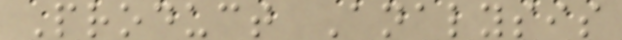Product Analysis
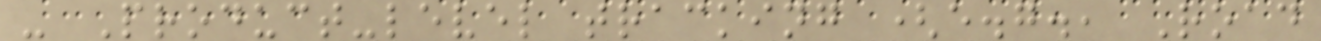- Product-level tracking (e.g., Road
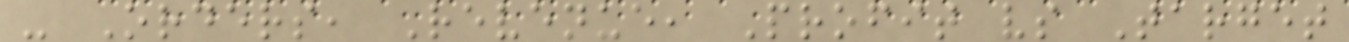- Orders, Revenue, Profit vs Target
